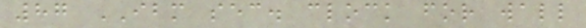87 IBM sec. clock for wall
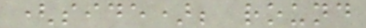(side); round
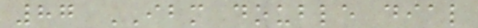87 IBM double dial
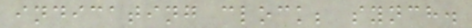indicating clock; synch.
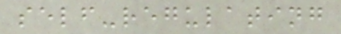self-regulating
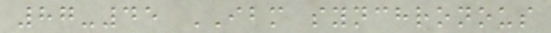87-45 IBM synchronous
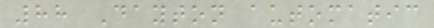88 Dayton automatic
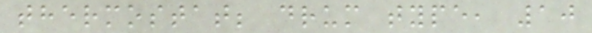thermostat; drum type, 10
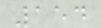154
